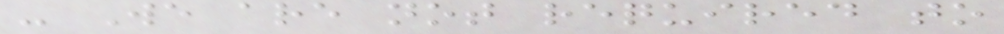- We are not required to
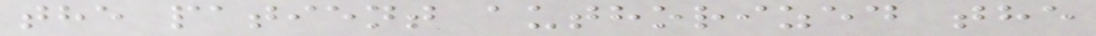the patient authorized the
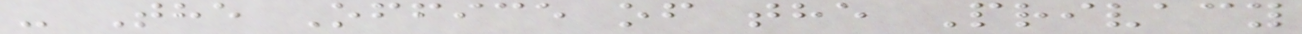- The Office of the Privacy
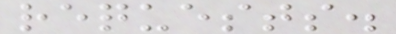requests.
